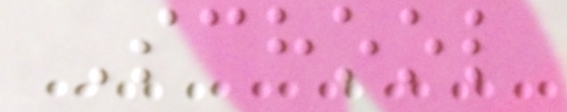School
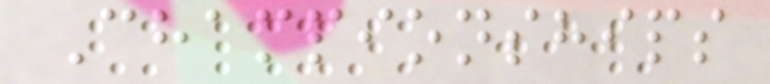Championships
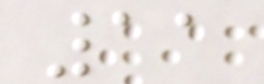11
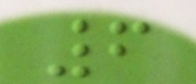6
